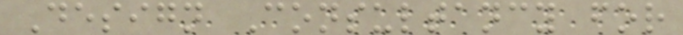Design Consultancy for
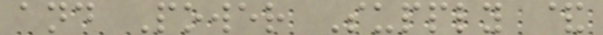and Power Supply &
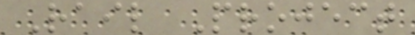Rail Project
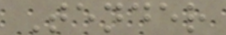Tender
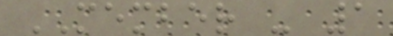MEMBER - 1
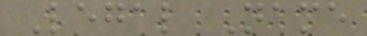Legal Name
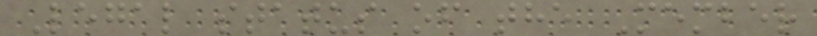Legal status of the Member
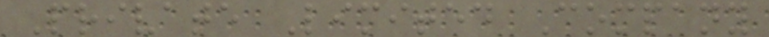Private Limited Company
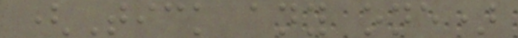(Tick any one)
